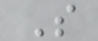S
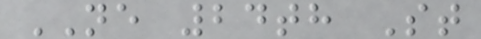NE 24th St
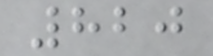820
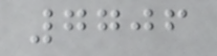7706
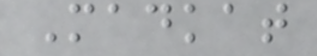Madkat
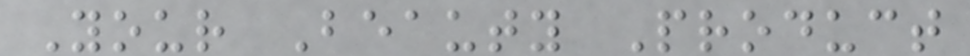Your Beauty Product
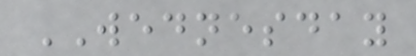WEDNESDAY
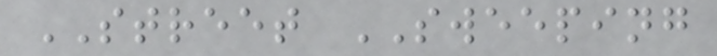STREET SWEEPING
